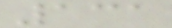131
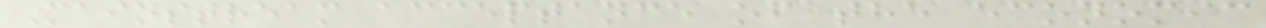Mainstream acceptance of the economic
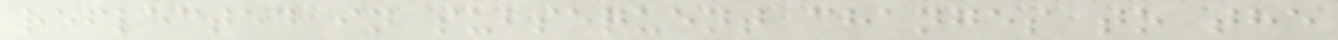reflected in subsequent changes to the
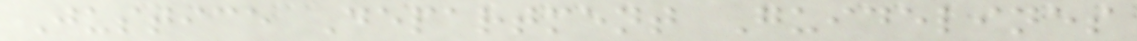Justice Department Guidelines
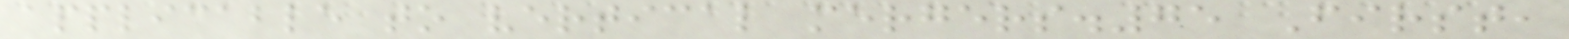applicable to vertical mergers.75 First,
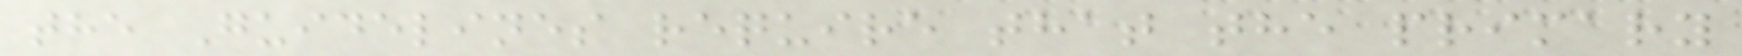the Guidelines require that the primary
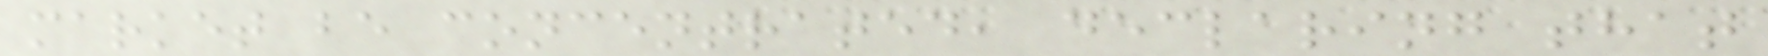market be concentrated, declaring that
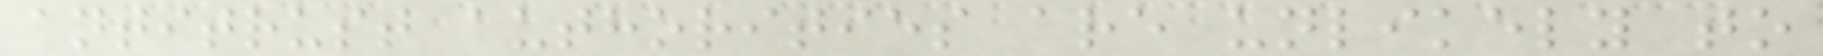antitrust authorities are unlikely to
